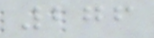276
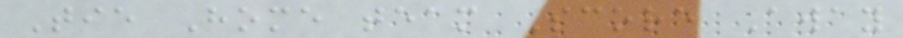Tie Home team Score Away
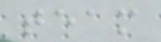team
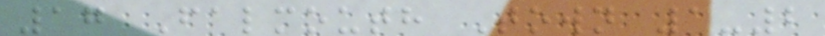17 Falmouth Town 1-2
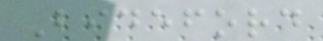Bideford
